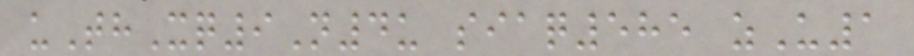uThXq9N4u siaq585 zU1
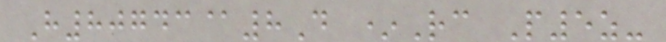H80743@8D *Rc P5z-
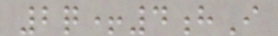2q+4hI
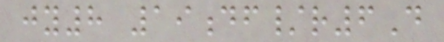jy8 19df/r6D
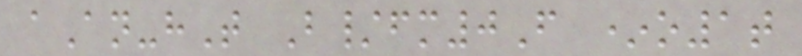aAn-hT B/fm0F *o1t
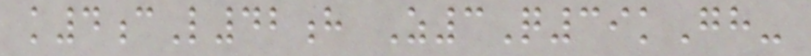k4cL42h Z3Q39kGh-
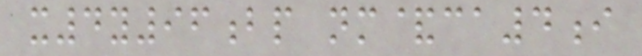x4y96bp nm&ca4i
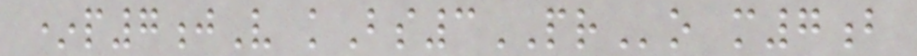*p7jV kBs3PRo m7b
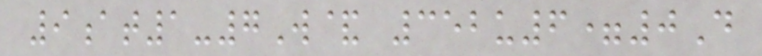9at1-7W& 352u6=0D
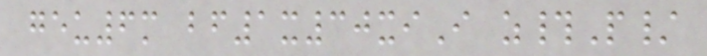geu6m bf1x30xiI z#P/
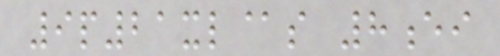9p21xl@s 8ei
